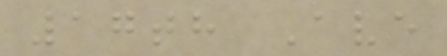17th Ave
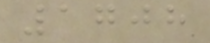1708
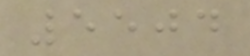5504
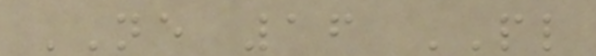NE 16 PL
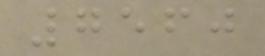7560
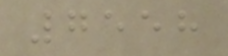7558
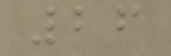26
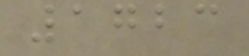1723
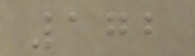172
